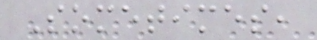Sometimes,
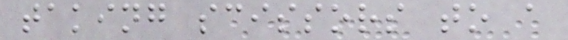taking scissors to a
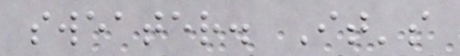sweater. It's
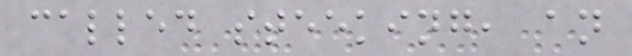called steeking, an
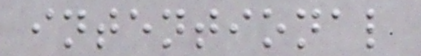intentional
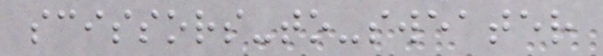scissors-to-sweater
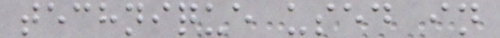technique used in
